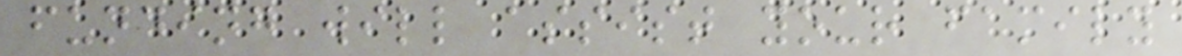funding will assist your family
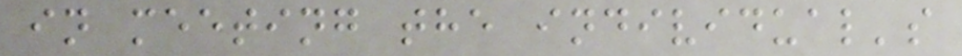in meeting the individual's
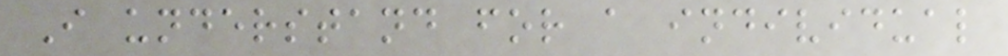I understand for a individual
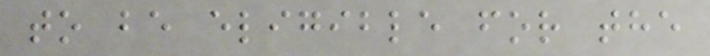to be eligible for the
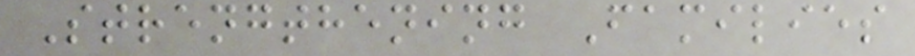Strengthening Families
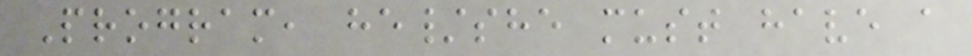Program, he/she must have a
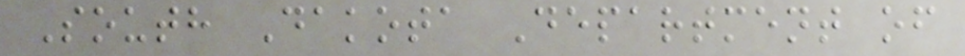South Dakota Department of
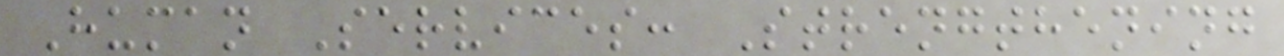Human Services: Strengthening
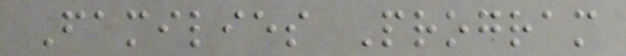Families Program
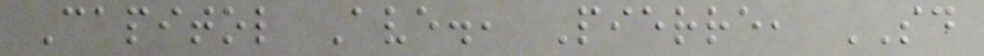Capitol Ave., Pierre, SD
